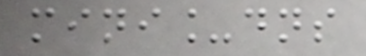mini_dns
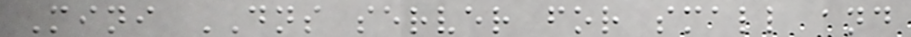Mini DNS server for small and
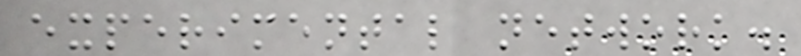experimental network.
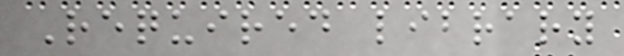Required library
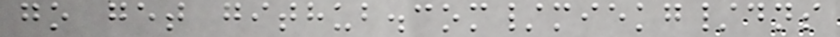go get github.com/miekg/dns
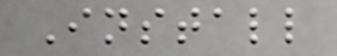Install
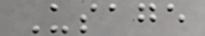Usage
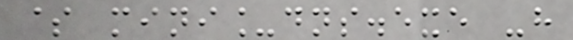$ mini_dns.exe -h
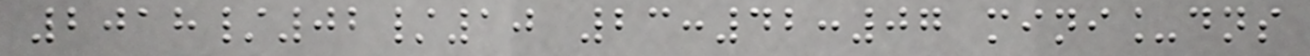2018/02/10 23:42:07 mini_dns
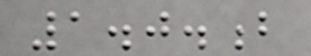1.0.b
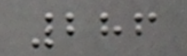286
